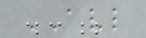AVL
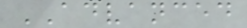ADVANCED
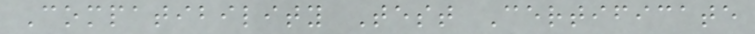Compatibility Test Certificate
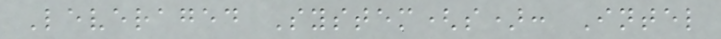Leveraged System(s): Intel
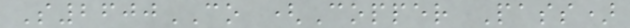S2600CO (Copper Pass)
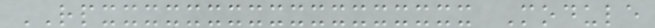RPXXXXXXXXXXXXXXXXXX Module
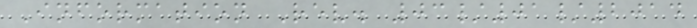Information Rev. 03/01/2014
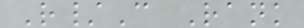R/C Rank
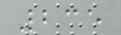235
